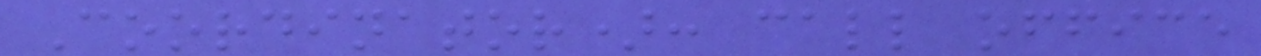Coordinator): call office
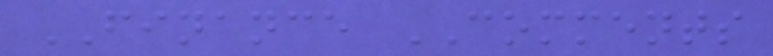FINANCE COMMENTS
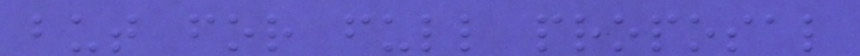but for full proposal
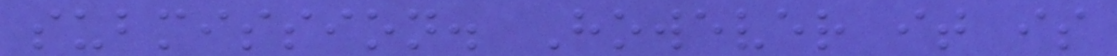submission. However it is
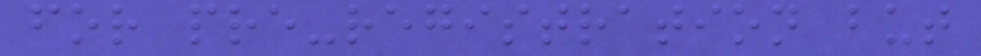for pre-registration but
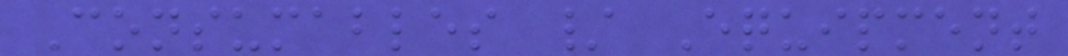Consumables / Equipment
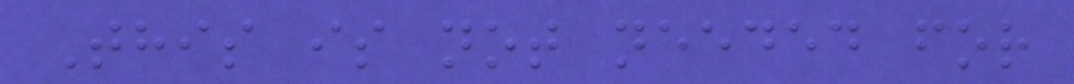This is not needed for
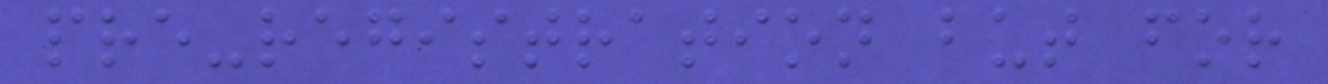pre-registration but for
